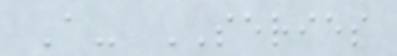A- SERIES
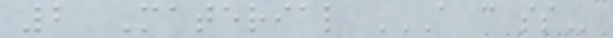2 Material A C SS
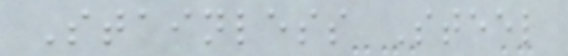Stainless Steel
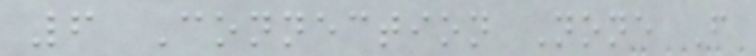6 Connection None F
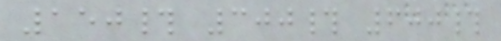150# 300# 600#
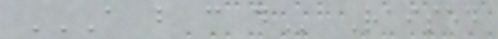A B C D Raised
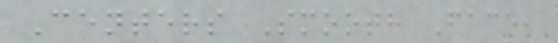Centers Smooth Face,
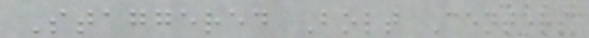Staggered Bolt Centers
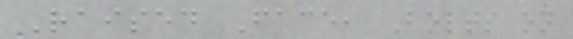Raised Face, Bolts on
